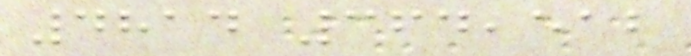4814 364,512
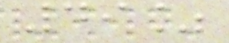49%
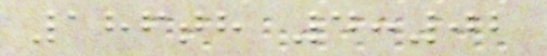186th 4:02
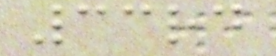33rd
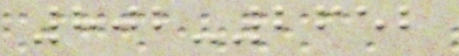802-2652
